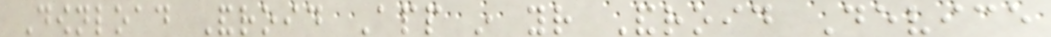Download Android App in your Android Device
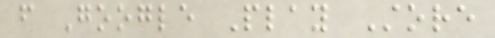from Google Play Store
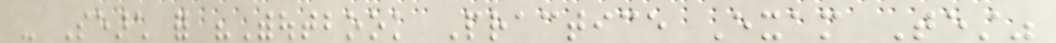- Search for "Withoutbook Practice Exam Test"
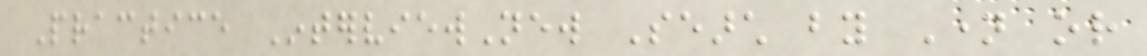Practice InterviewNew Search by Name or
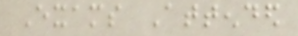Exams Attended
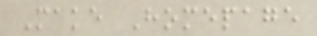Make Homepage
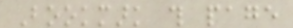Bookmark this page
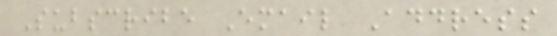Subscribe Email Address
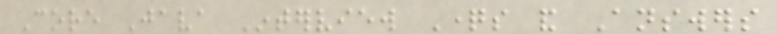Core Java Interview Questions and Answers
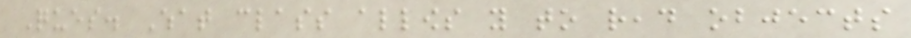Ques. What class allows you to read objects
